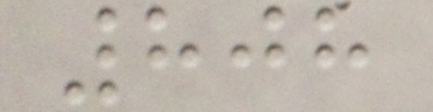808
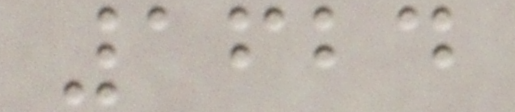1624
